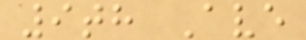9th Ave
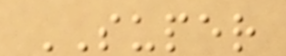SUPER
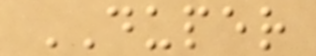DUPER
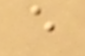e
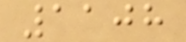1108
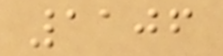1106
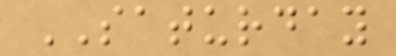SATURDAY
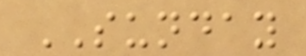SUNDAY
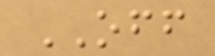OFF
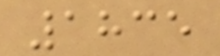1835
